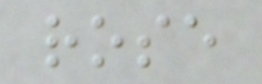rose
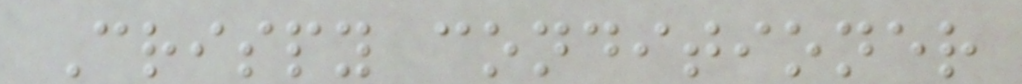Crispy conditioner
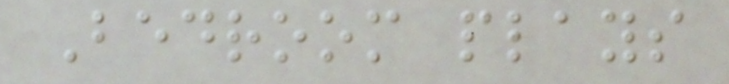Bedroom plays
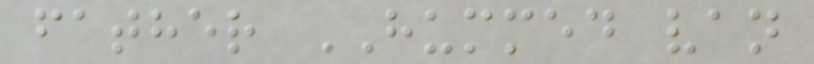father HUMMED van
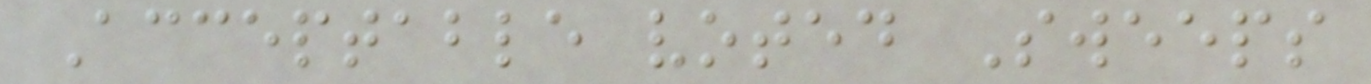Acceptable voted Sweeps
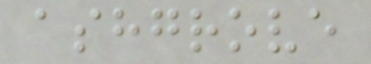ashgrove
